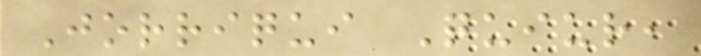Jorriqui Quiur,
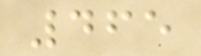465
